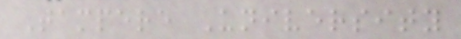Tampere University
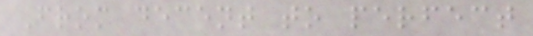From decent to perfect
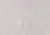-
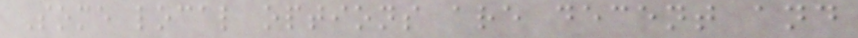Some local options are decent and
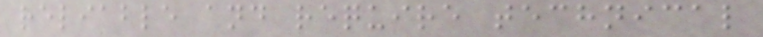reliable and require technical
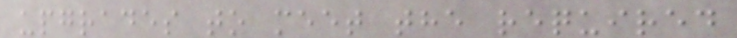upgrades to meet the required
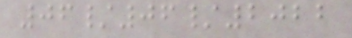06/06/2022
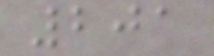201
